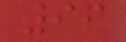96
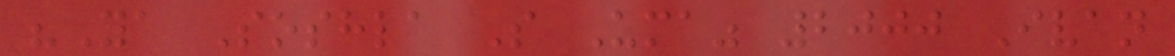"Ya Soshla S Uma" 2000 Ivan
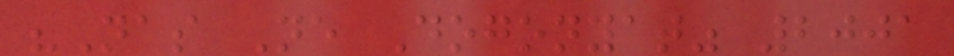"Nas Ne Dogonyat" 2001
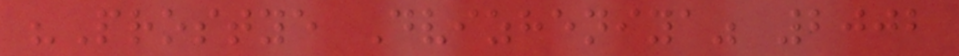"Prostye Dvizheniya" 2002
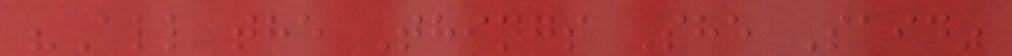"All the Things She Said"
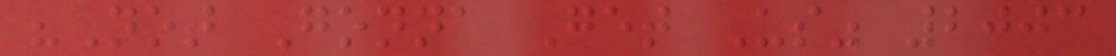"Not Gonna Get Us" 2003
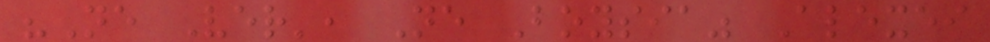"Ne Ver', Ne Boysia" Alexei
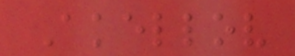Akellov
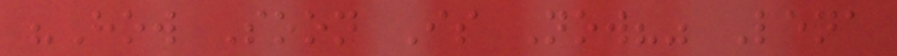"How Soon Is Now?" Lena
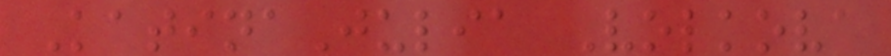KatinaJulia Volkova
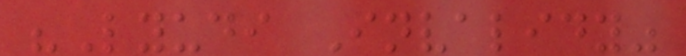"Lyudi Invalidy"
